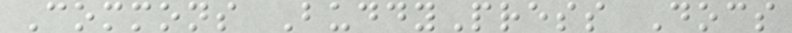Commons BuddyPress Docs
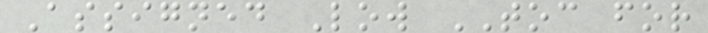Assigned Low TOC for
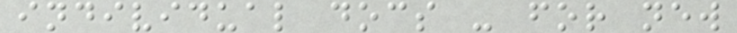individual docs - for new
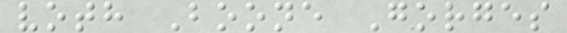voth Boone Gorges
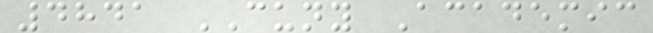4841 CUNY Academic
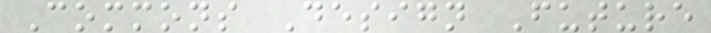Commons Design Future
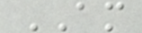AM
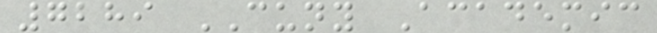7289 CUNY Academic
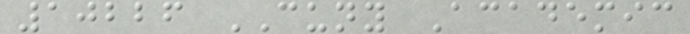10226 CUNY Academic
